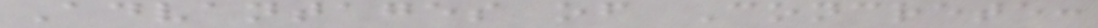Advantages of Concrete:
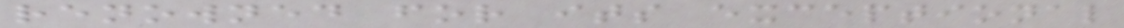renowned for its exceptional
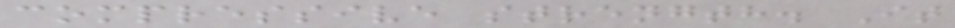compressive strength. It
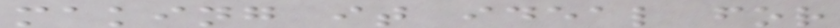making it ideal for
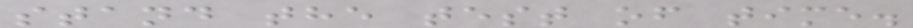stand the test of time.
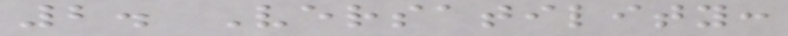2. Versatility:
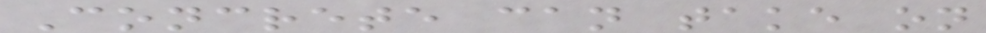Concrete can take on
